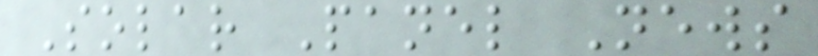Solar Panel News
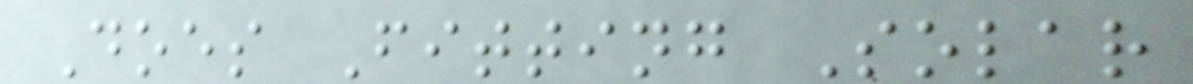Does Fitting Solar
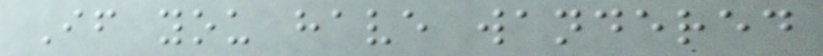If you have wandered
